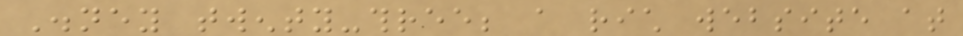Disney twenty-three; a rich website at
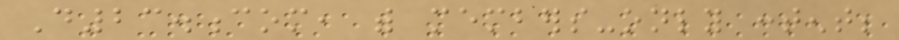D23.com, with members-only content;
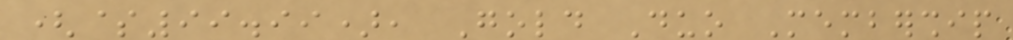($99.99), Gold Duo Membership
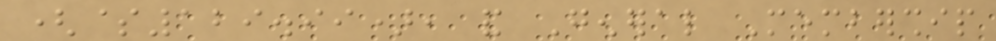($129.99), and General Membership
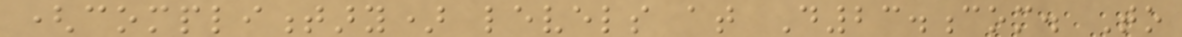(complimentary) levels at D23.com. To
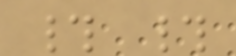# #
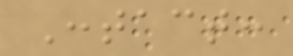Contact:
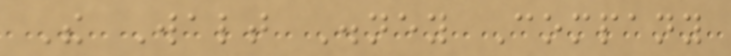The Walt Disney Company
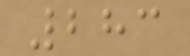283
